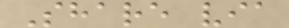Share via
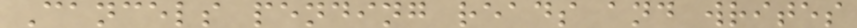Cancels pending reads and writes
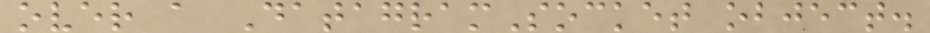over a DatagramSocket object.
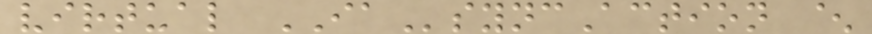virtual IAsyncAction ^
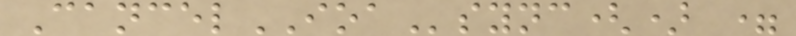CancelIOAsync() =
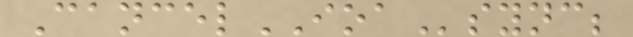CancelIOAsync;
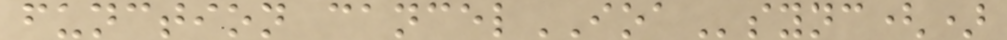function cancelIOAsync()
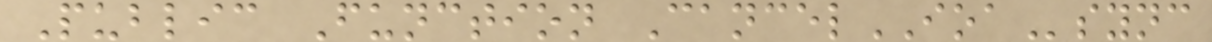Public Function CancelIOAsync
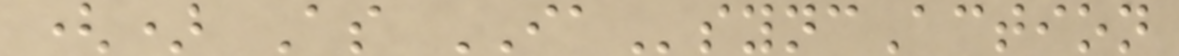() As IAsyncAction
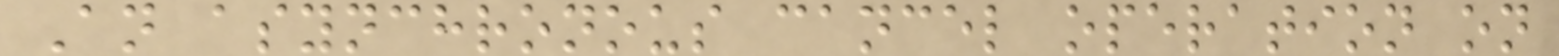An asynchronous cancel operation on
